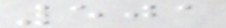501
